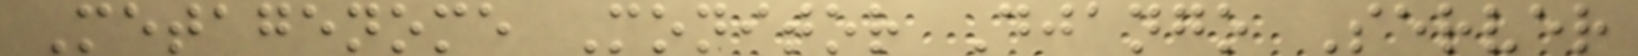Metagenome Monitor Django Server
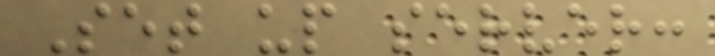Set up server:
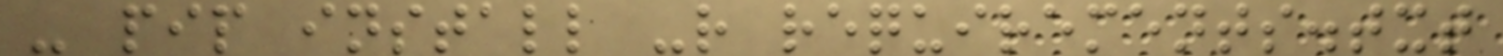- pip install -r requirements.txt
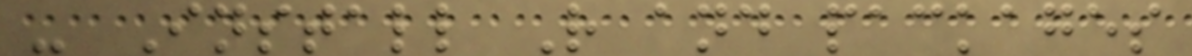- Install R and packages
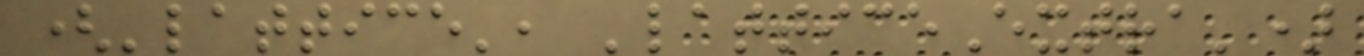('lattice', 'latticeExtra')
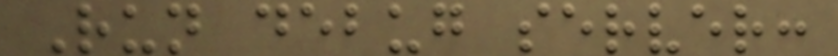Run debug server:
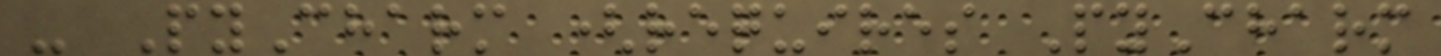- PyCharm (requires PyCharm
